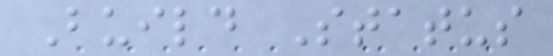Build Status
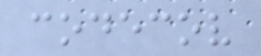codecov
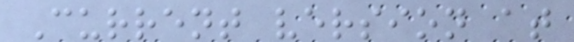Current version at
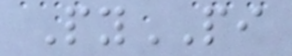PyPI
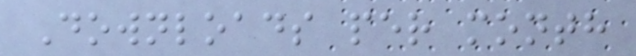Downloads per month
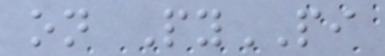on PyPI
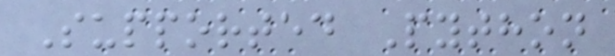Supported Python
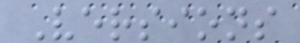Versions
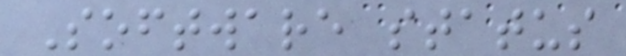Software status
